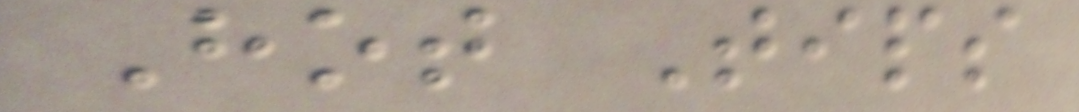Hot Tips
